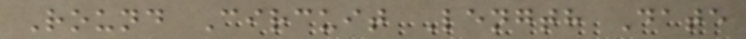Round Circuit Length Date
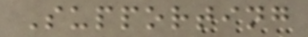Supporting
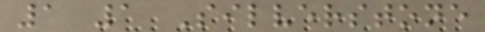1 1 Silverstone
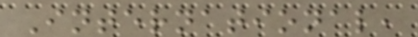International,
